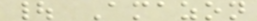| Amazon
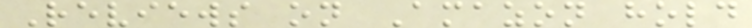Reviews on Amazon hold
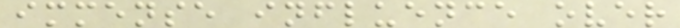immense influence over
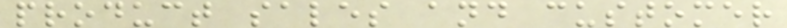product sales and customer
